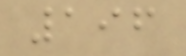196
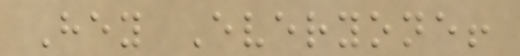Hey Everyone!
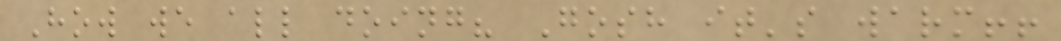How we all doing? Gosh it's warm!!
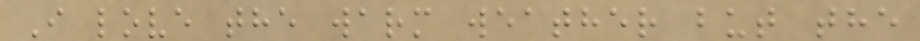I love the warm weather but the
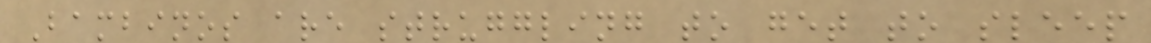Bambinos are struggling to get to sleep
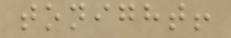tonight!
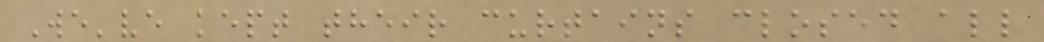We've kept their curtains closed all
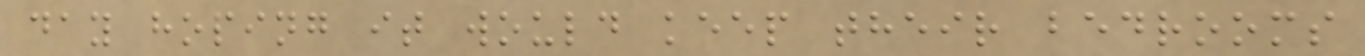day hoping it would keep their bedrooms
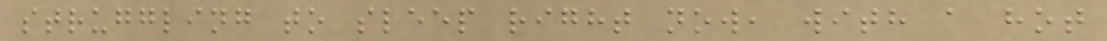struggling to sleep right now, with a hot
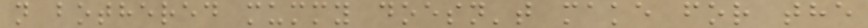n bothered mummy doesn't make for the
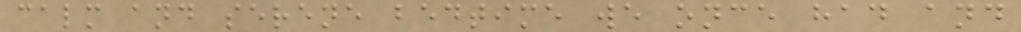calm and serene bedtime we once had and
